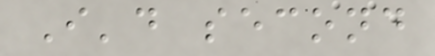I'd second
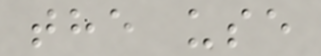the use
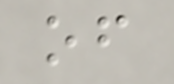of
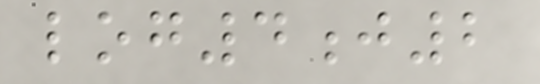log4j2
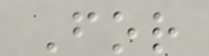For
